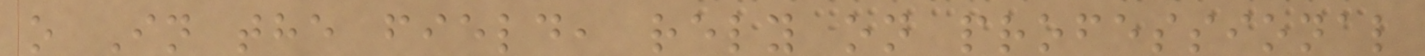o In the field, rely on professional
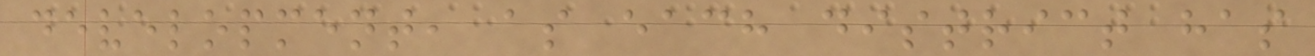development, as each district has
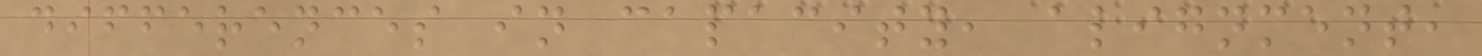differences in capacity, alignment,
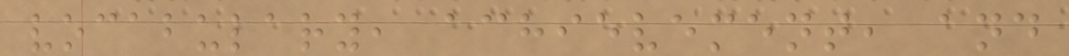vocabulary, achievement, and
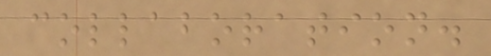collaboration.
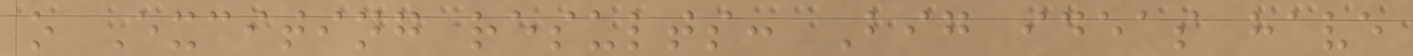o Exciting results: Big ideas have
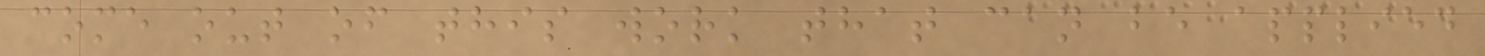come out of this work that can be applied
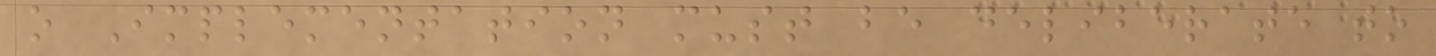o Implementation must be deliberate to
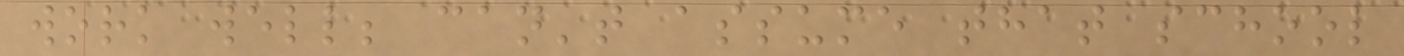work well; can't assume that school
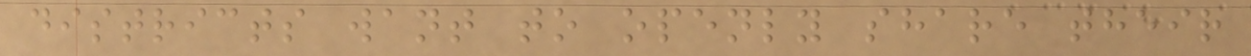districts want to openly share their
